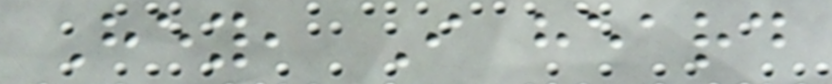Hey, I heard
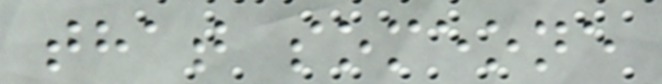that someone
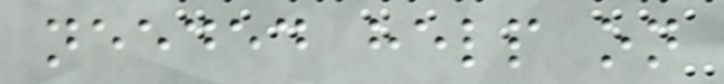needed help on
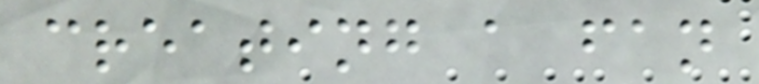creating a fan
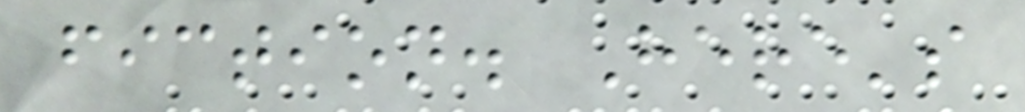fiction. Here's
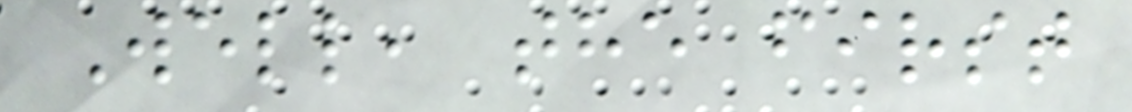Well, the first
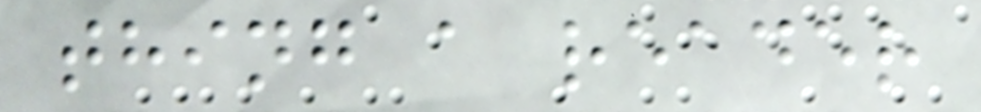thing a reader
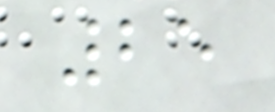25
